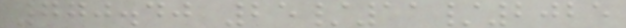770.40 25/11/2025
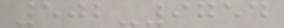502-9754
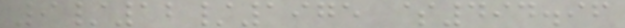9/12/1975 $494.96
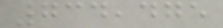734,475
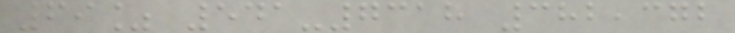69% 541-7318 382,372
